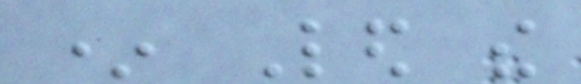* Led the
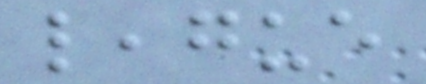league
